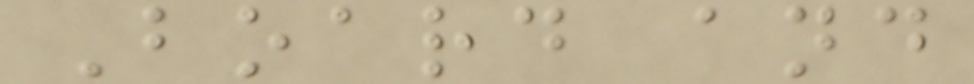Board and
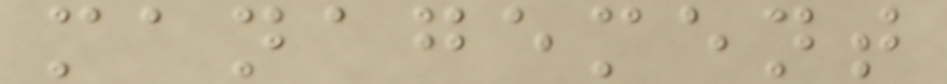management
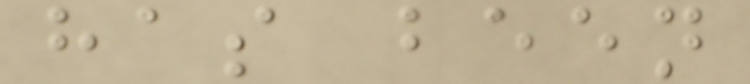has been
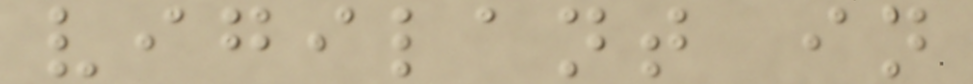vigilant in
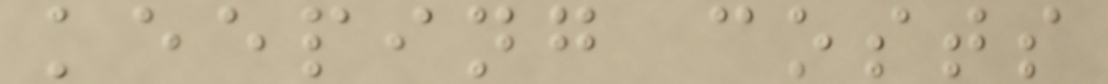keeping costs
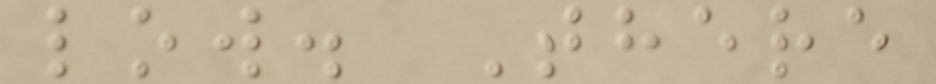low. There
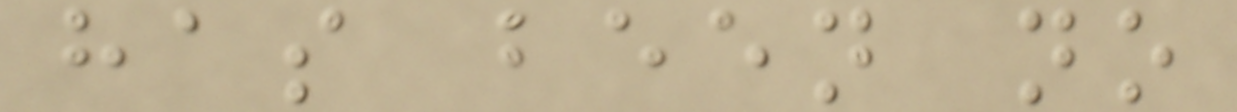has been no
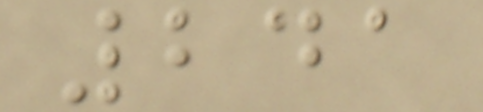241
